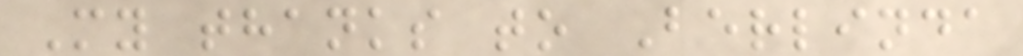My thanks to Berlinda
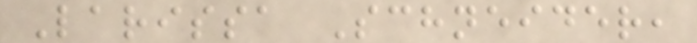Larissa Schneider,
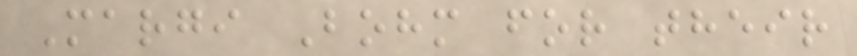Margi Bohm for their
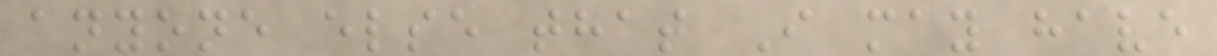anyone else that I may have
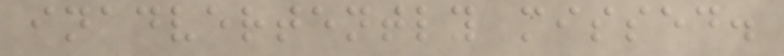inadvertently missed.
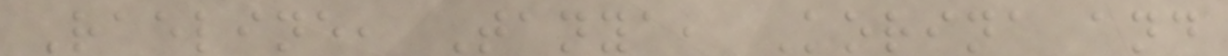Raeline, Tanya, Korina and
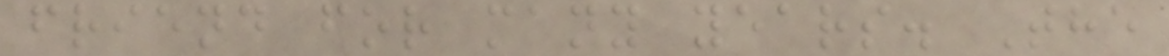friend for many years. The
